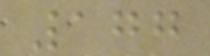177
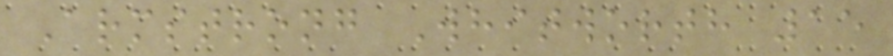Armstrong Whitworth 15
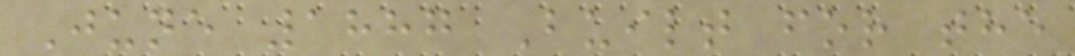June 1887 Built for the
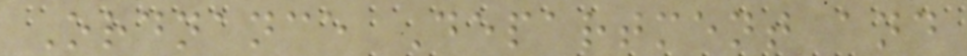Ordnance Department and
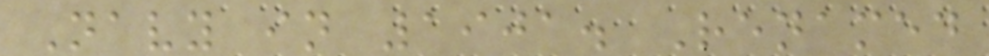Navy in 1901. Renamed
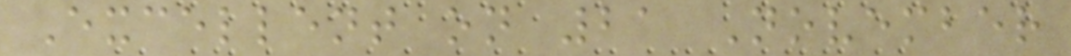Excellent on 21 November
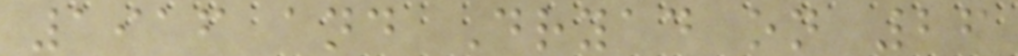1916 and Dryad on 26
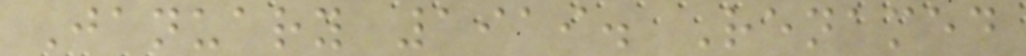January 1919. Renamed
